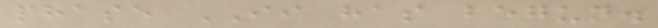phase II has begun.
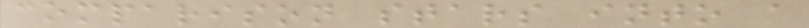comparison stars into a
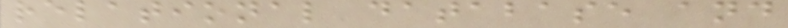relational database and
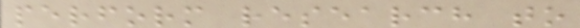perform research to
